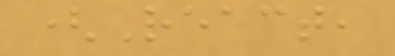(React,
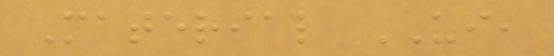Material UI,
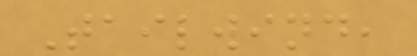Tailwind,
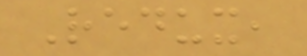Redux,
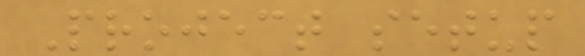Project setup
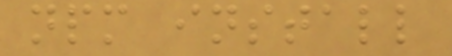npm install
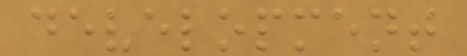development
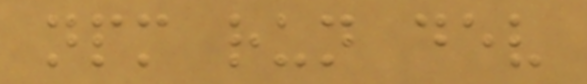npm run dev
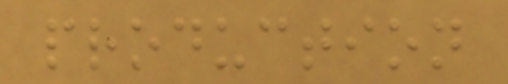production
